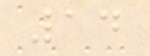14
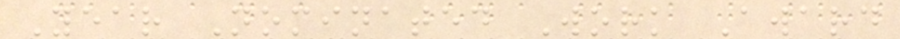Year Nominated Work Award
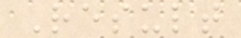Result
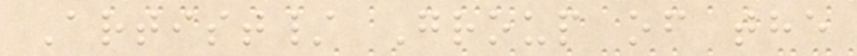Artist/ Group of the
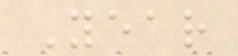Year
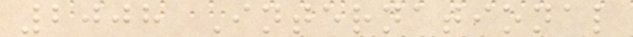2008 International
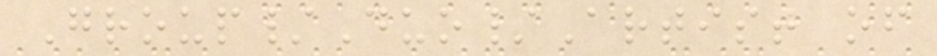Group/Duo/Artist of
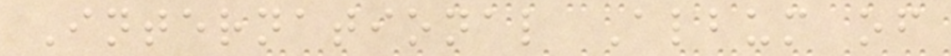International Album of
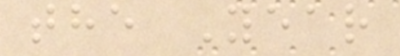the Year
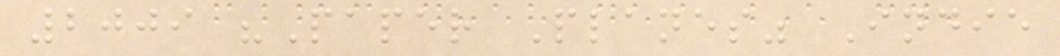2009 "Paper Planes" Indie
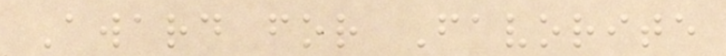Award for Favorite
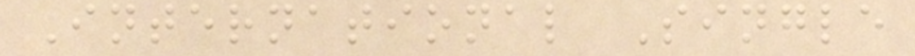International Single
